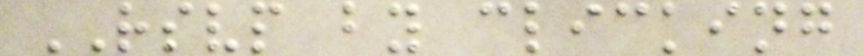RSVP by clicking
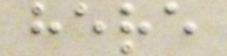here
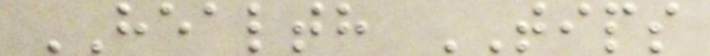HEALTH TIPS
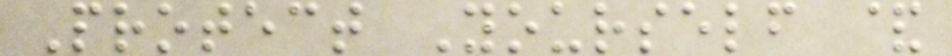Protect Yourself &
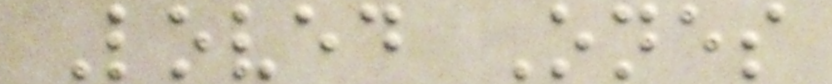Loved Ones
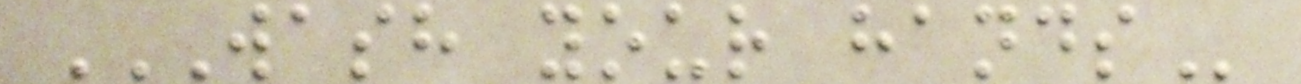WASH YOUR HANDS
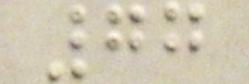77
